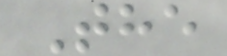The
